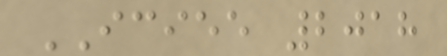ICIEE 2018
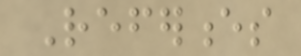References
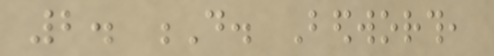2. D. Bedworth,
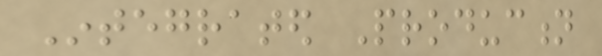Integrated Production
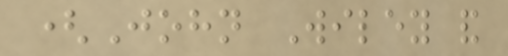(John Wiley and
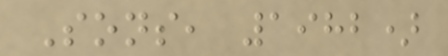Sons, 1982)
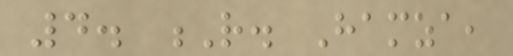4. R. Hamza,
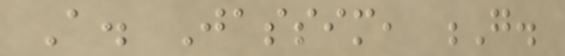A. Jassim, G.
